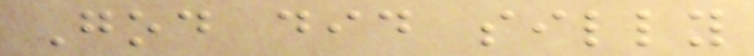God did silly
